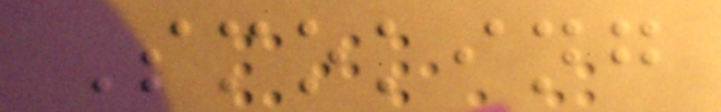Smoking
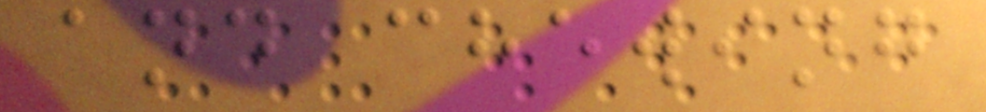and chewing
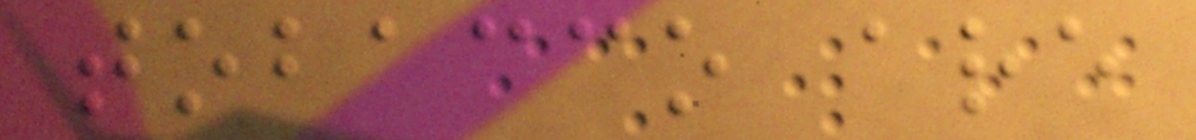tobacco are
